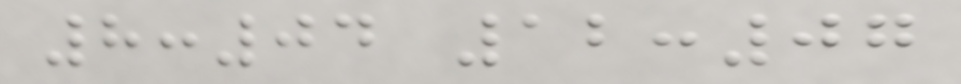8:04 12:07
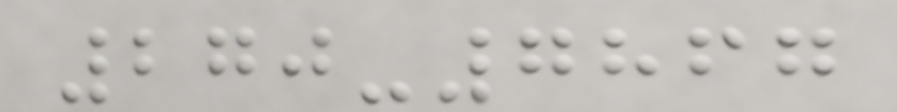270-7867
